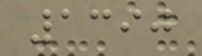1390
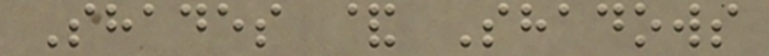Shades & Shadows
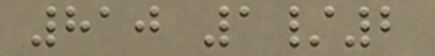810 1/2
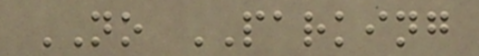NO PARKING
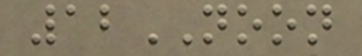12NOON
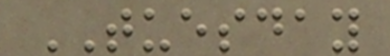TUESDAY
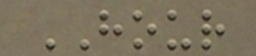HOUR
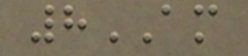8AM
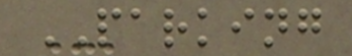PARKING
